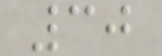30
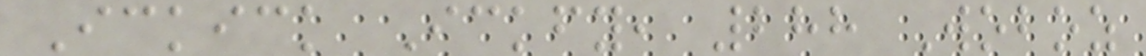Ickick Ickfy, 288 Woboz
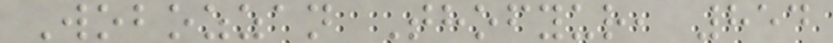Wobozzan Thofyur, 854
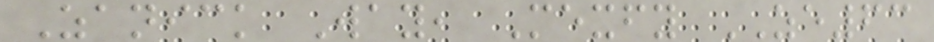Zanick Way, Mexfy ZE63
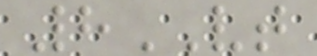8VT
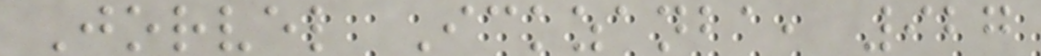Jorvel Ickzanba, 927
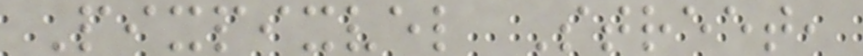Pixpixvel Street,
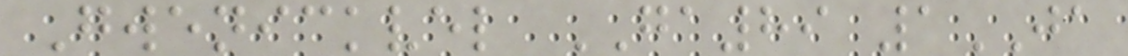Gwenickvel GA89 1JA
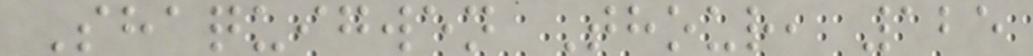Shaquigwen Thour, 125
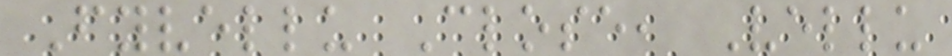Fyvellu Close, Vellu
